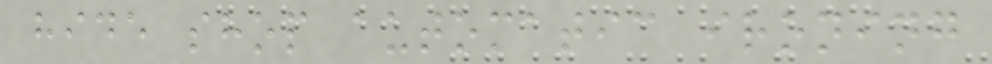hide shop automatic ironing
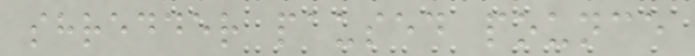shredder paused pounce
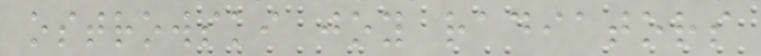ostrowski joy radiators
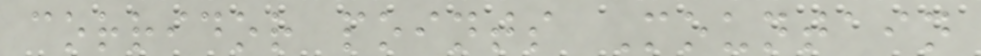corridor points Mountain
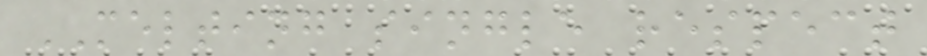MELTING single respect
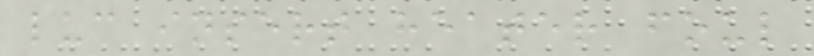luc insert heater foul
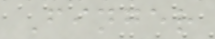Finger
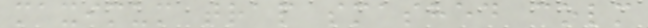maximum trap smashed colm
